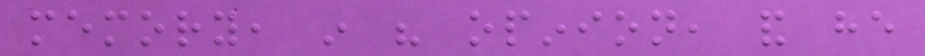memory, in his opinion, and he
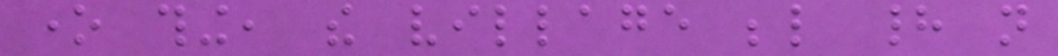one thing, the village below had not
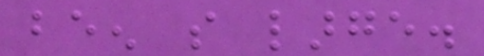been so large.
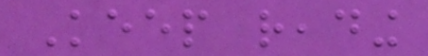Keep reading
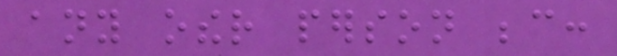any other person because:
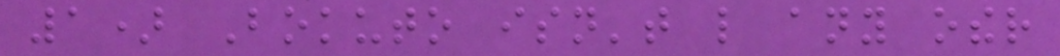1) Bokuto isn't like any other
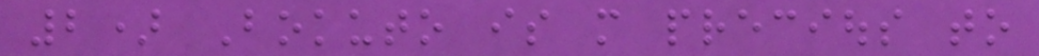2) Bokuto is more precious to
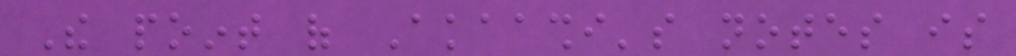The point of Akaashi's notes is
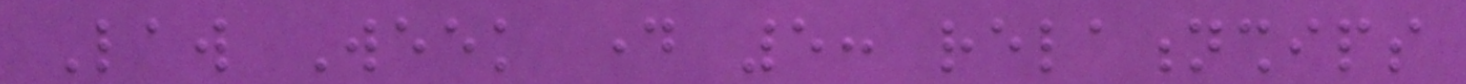Law Week day 5: relationships
